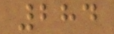284
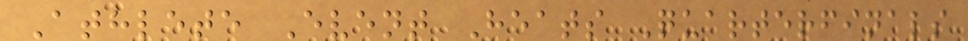Athlete Event Heats Quarterfinals
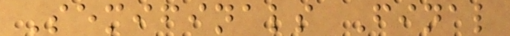Semifinals Final
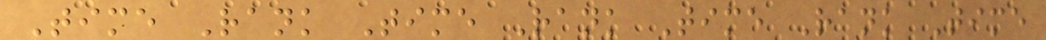Time Rank Time Rank Time Rank Time
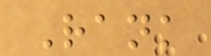Rank
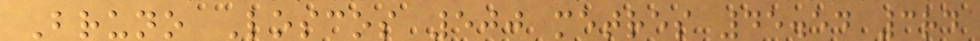Bruno Loscos 500 metres 45.54 3rd
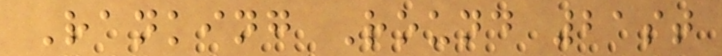Ranking Round 21st
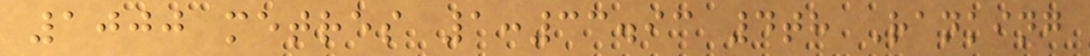1000 metres 1:33.93 4th Ranking
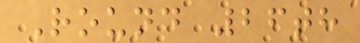Round 26th
